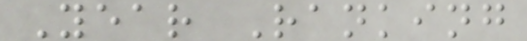Year Ranking
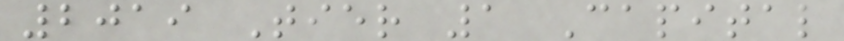2019 Tier 1 Capital
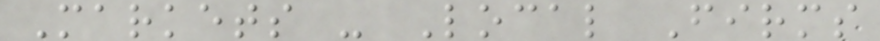Markets - Local Firms
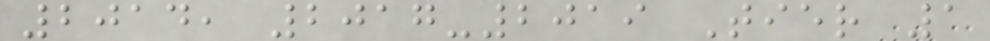2014, 2017-2019 Tier 1
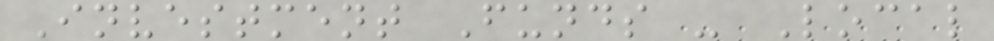Investment Funds - Local
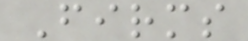Firms
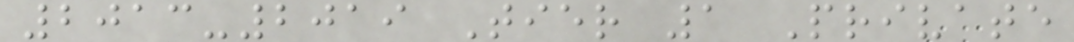2013-2019 Tier 1 Private
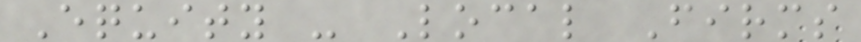Equity - Local Firms
